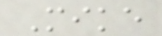Mike
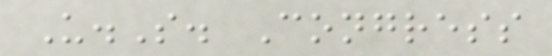U.S. Congress
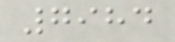7984
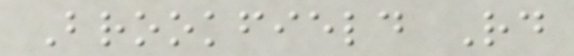Brookfield Rd
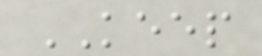KEEP
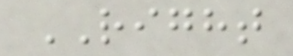RIGHT
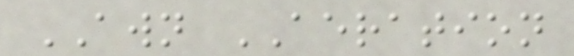AWN AERATION
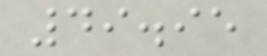49.95
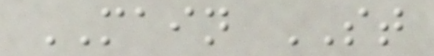MAIN ST
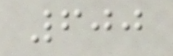600
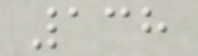138
